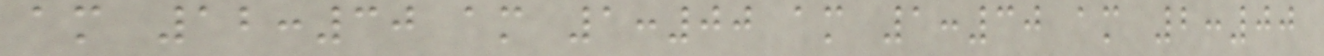am 12:30 am 1:00 am 1:30 am 2:00
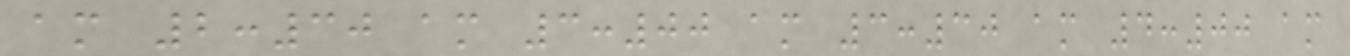am 2:30 am 3:00 am 3:30 am 4:00 am
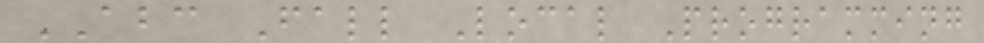ABC Fall Local Programming
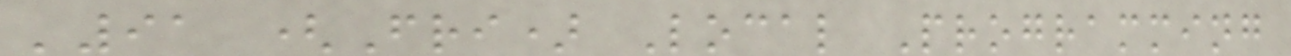'91 (Fri) Local Programming
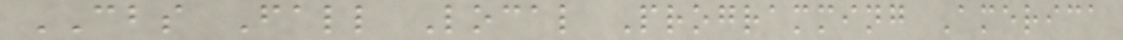CBS Fall Local Programming America
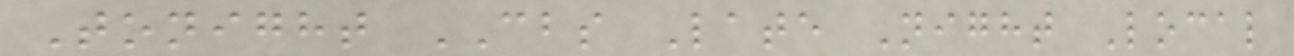Tonight CBS Late Night Local
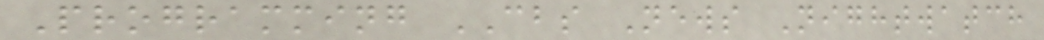Programming CBS News Nightwatch
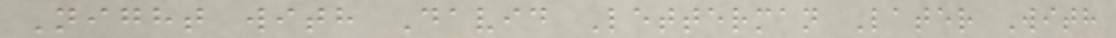Night with David Letterman Later With
